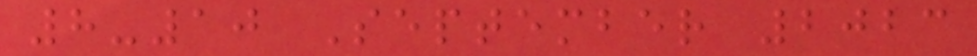8-10 September 2023
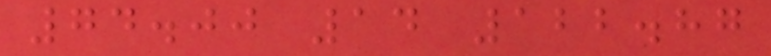74.00 14 122.87
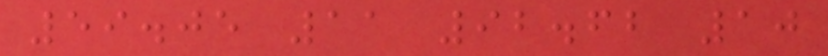59.05 11 92.62 10
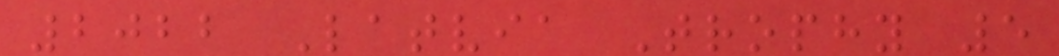2022 Latvia Trophy 5
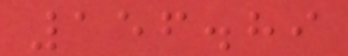156.89
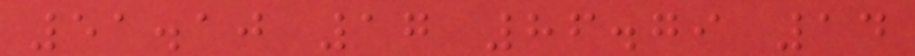51.10 17 86.79 14
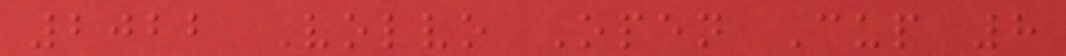2022 Volvo Open Cup 8
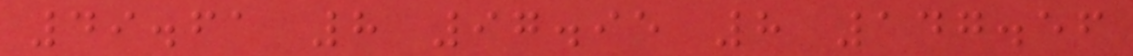49.61 8 97.95 8 147.56
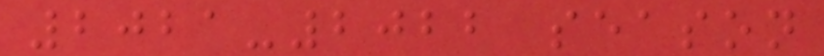2021-2022 season
